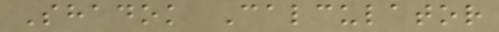Shadok Calculator
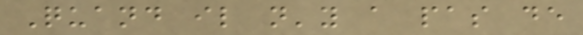Quand il n'y a pas de
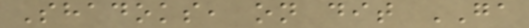Shadoks, on dit GA
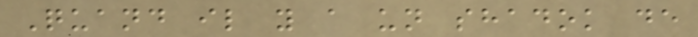Quand il y a un shadok de
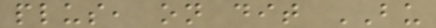plus, on dit BU
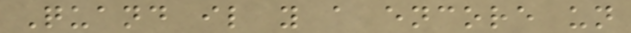Quand il y a encore un
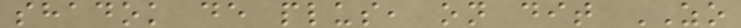shadok de plus, on dit ZO
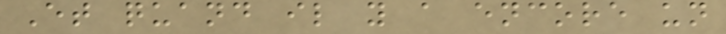Et quand il y a encore un
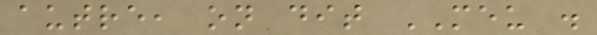autre, on dit MEU .
